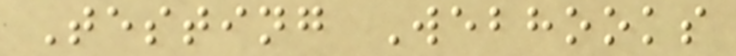Testing Webhooks
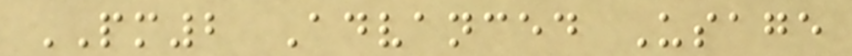PM2 Advanced Usage
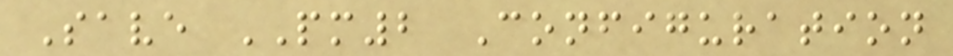Save PM2 Configuration
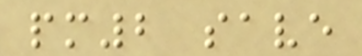pm2 save
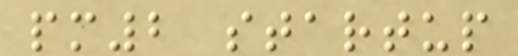pm2 startup
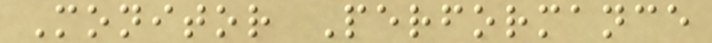Monitor Performance
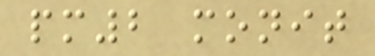pm2 monit
